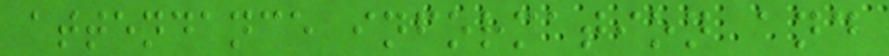attendance information and
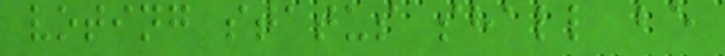voting status shall be
